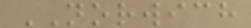NORWICH
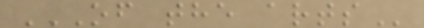OF THE ARTS
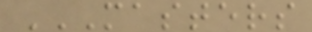MASTERS
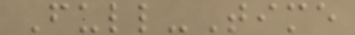Full-Time
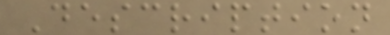Description
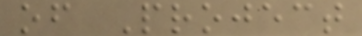of Project
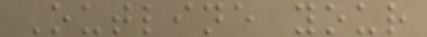Outline your
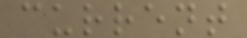current
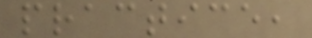practice,
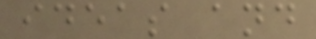ideas and
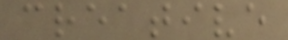creative
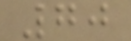70
